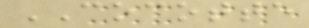COCOTTE
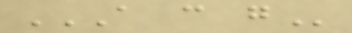A C G
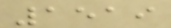1519
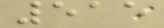515
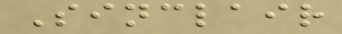Sinclair
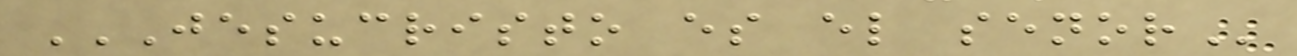JESUCRISTO ES EL SENOR
